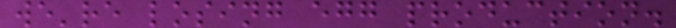we're losing egg production.
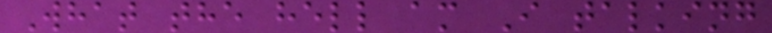What the hell am I talking
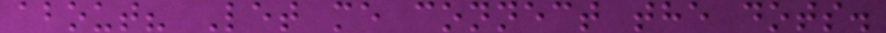about? Let me connect the dots.
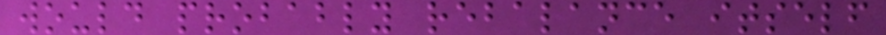would probably rebalance itself
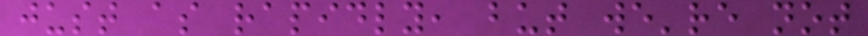just as rapidly, but we're not
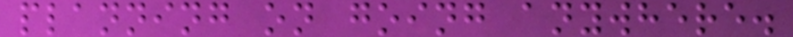planning on going anywhere.
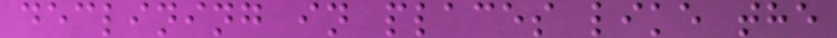declining in places like the
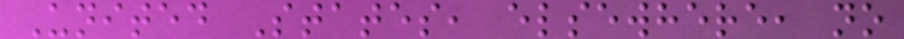United States, elsewhere, no
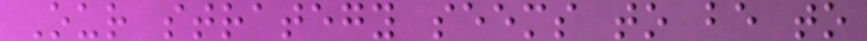Our strategy seems to be to
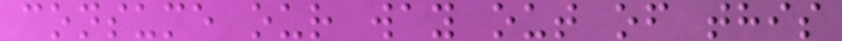consume our way out of this
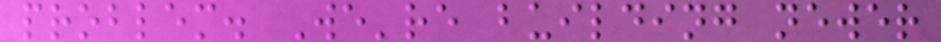problem. We're building newer
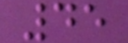45
